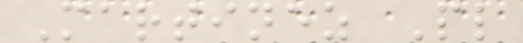Martinez Pl
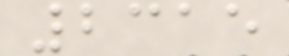2315
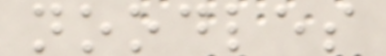noodles
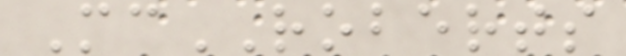McROBERTS
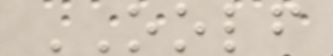OOLF
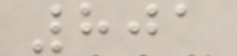801
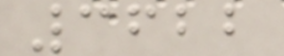3622
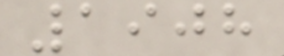1908
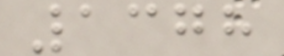1378
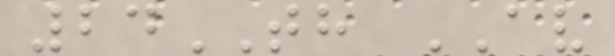24TH AV
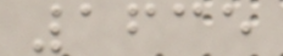1635
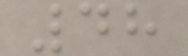48
